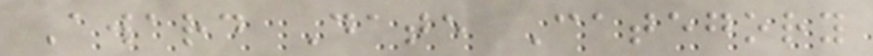Award Date Category
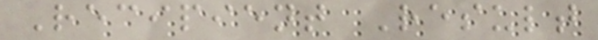Recipient Result
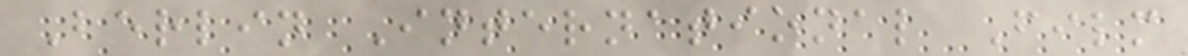Berlin International Film
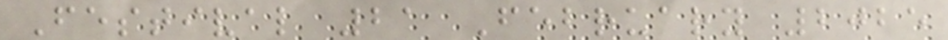Festival 21 February 2025
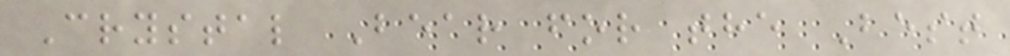Crystal Bear for the Best
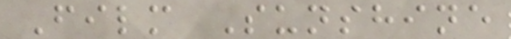Film Sunshine
